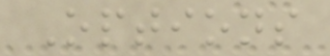Options
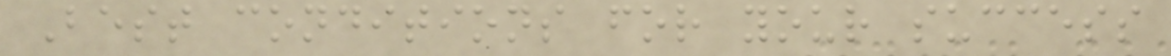Best conditions for your success
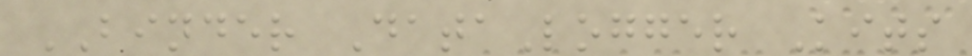BINDER DataLogger Kits
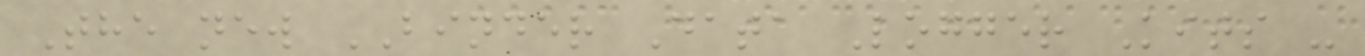The new BINDER Data Logger Kits -
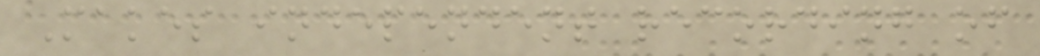Makes independent recording of
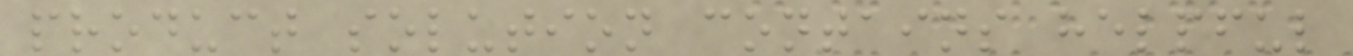product solution contains helpful
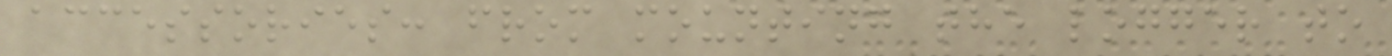accessories: from mounting the logger to
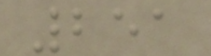251
